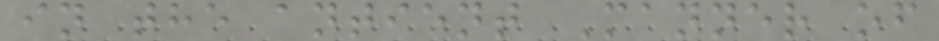in the antient Manner of
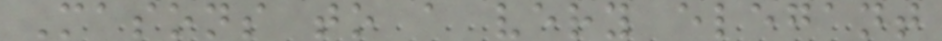Masons to a very elegant
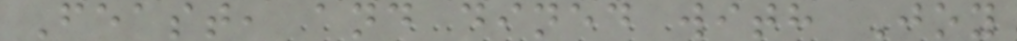Feast, and dined with Joy
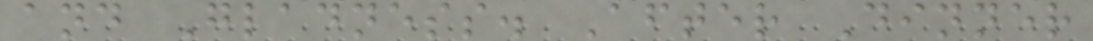and Gladness. After Dinner
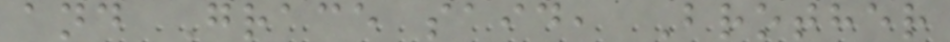and Grace said, Brother
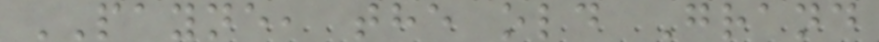PAYNE, the old Grand
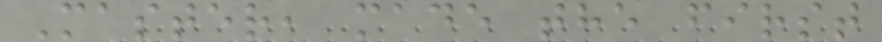Master, made the first
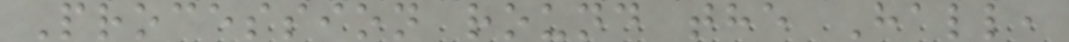Procession round the Hall,
